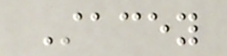Stacey
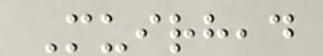Muirhead
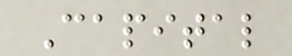Capital
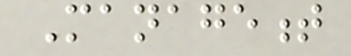Management
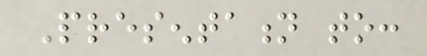Presentation to:
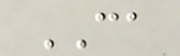CA
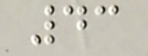43
